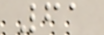61
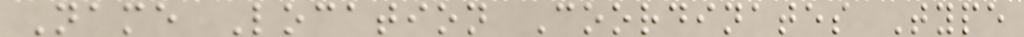Name Location Coordinates Type
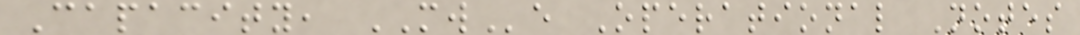Capacity, MWe Operational Notes
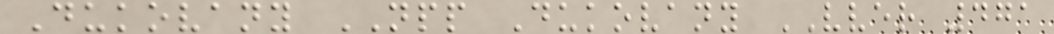Dukovany NPP Dukovany VVER 471
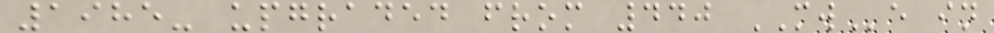1985- upgraded from 440 MWe in
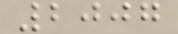2007
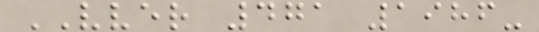VVER 471 1986-
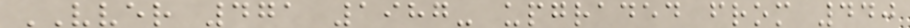VVER 471 1987- upgraded from 440
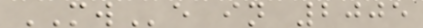MWe in 2005
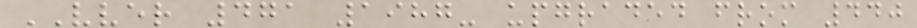VVER 471 1987- upgraded from 440
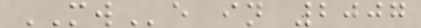MWe in 2007
